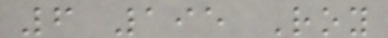6 195 Roy
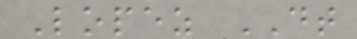Lopez DT
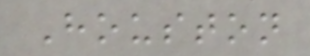Houston
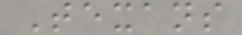Texans
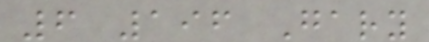6 196 Gary
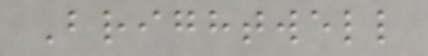Brightwell
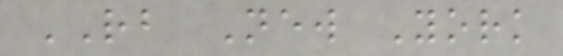RB New York
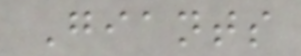Giants
